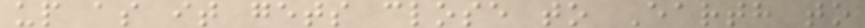up as it gets close to Earth to
